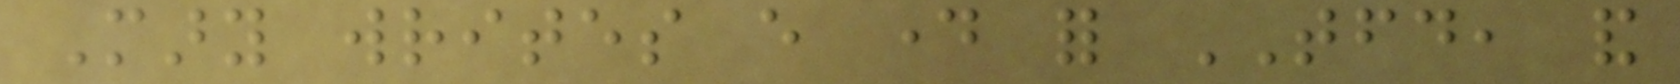Mary writes every day for TFD, and
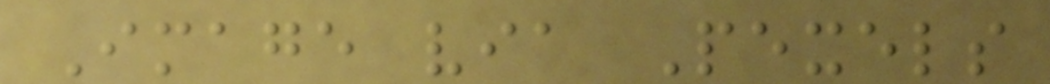Image via Pexels
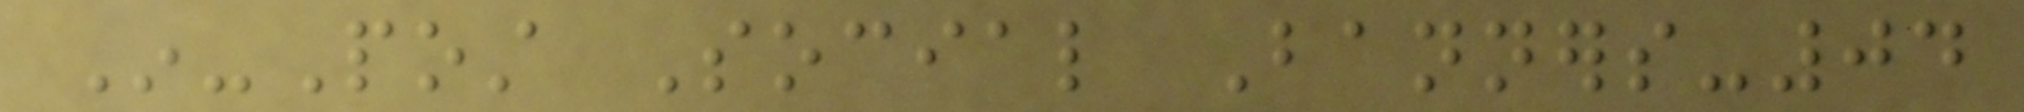In-Post Social Banners-04
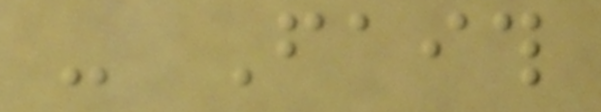- Faith
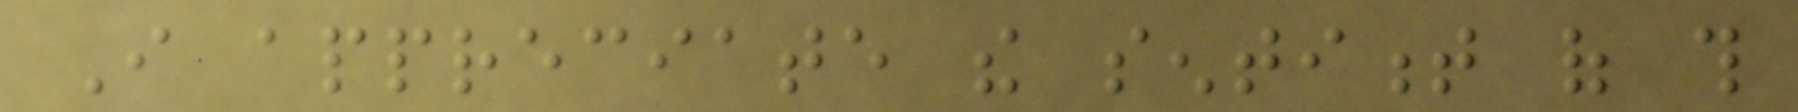I appreciate the sentiment of this
